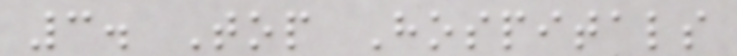3. Top Hospitals
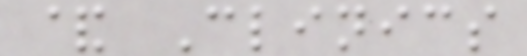& Clinics
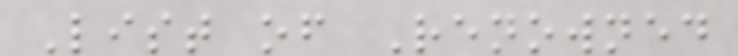List of Renowned
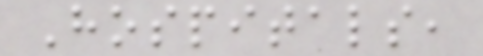Hospitals,
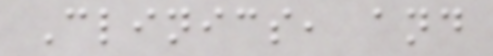Clinics, and
